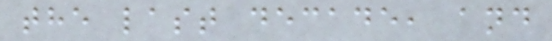the last decade, and
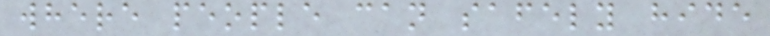where people can safely hide
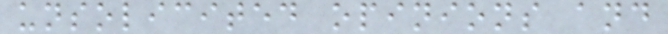unsolicited opinions and
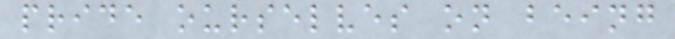pride ourselves on being
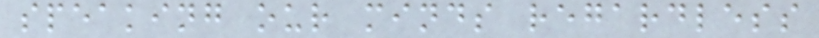speaking our minds regardless
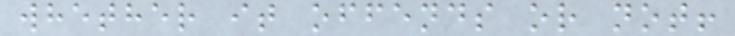whether it offends or not!
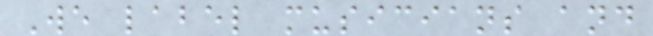We label musicians and
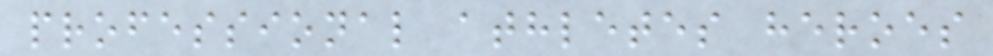professional athletes heroes
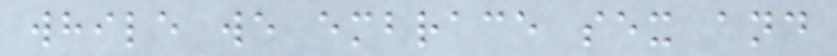while we embrace sex and
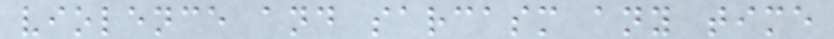violence and sarcasm any time
